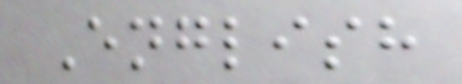English
